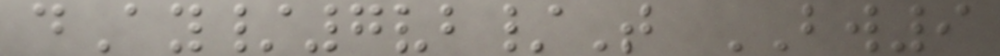dAy/7vb/T BW9
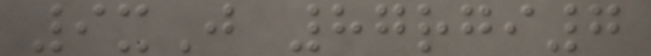9xJ 87rgi7
